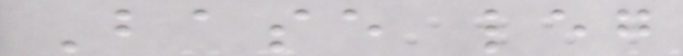Base leg
